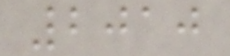2010
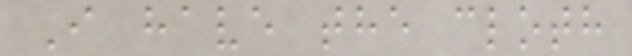I have the cloth
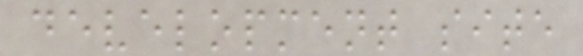development site
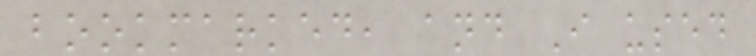bookmarked, and I used
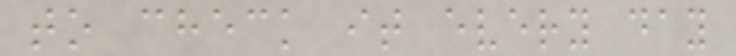to check it every day
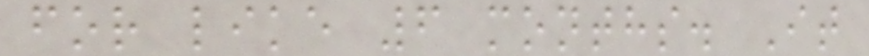for like 6 months. It
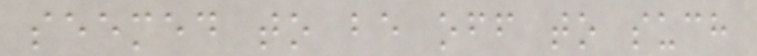seemed to be off to such
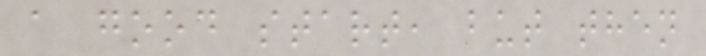a good start, but then
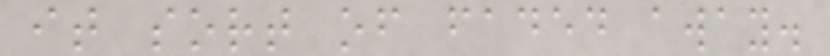it sort of faded away.
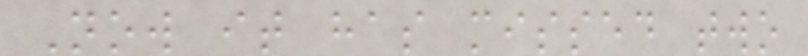Now it has missed two
